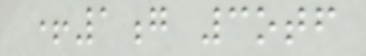+1g 3otf
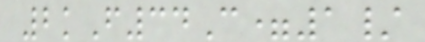2kF34C=1/
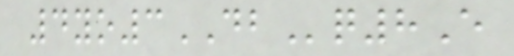4yo3DBq8E
